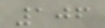106
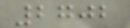2702
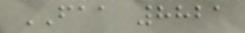FAA 8821
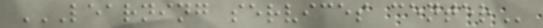LEARNING SERVICES CENTER
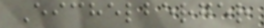Eichelberger
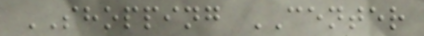SHOPPING CENTER
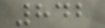842
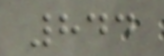844
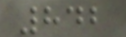842
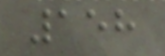158
